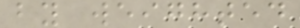by weighted
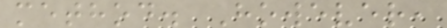method. However,
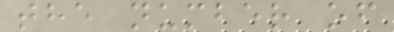the number of
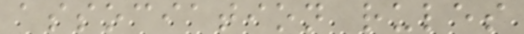association rules
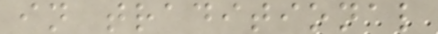in traditional
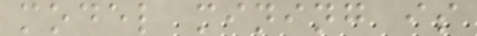model mining is
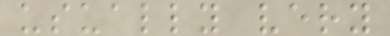usually very
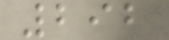292
